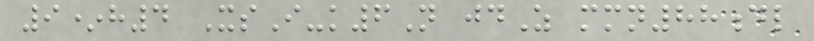9*h4 XsI-k6N jdZ mmn88dl
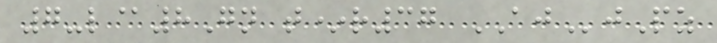7-l@8Gn t*r37 AJjPz
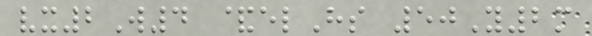vx2W4 &elHs 50Y2m
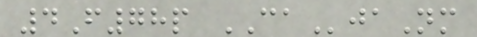4F78p CAjaNm
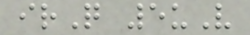irQ 5uV
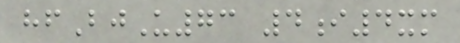hfBjU73 4i4xm
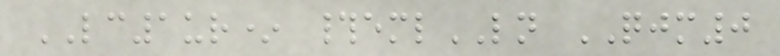LC1ur* #emlLN QJM0
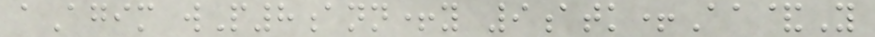aAgim wP8ann+y 9atk+Aa&Y
